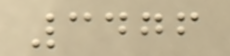3476
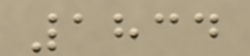1834
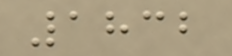1832
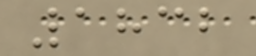1832
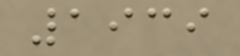1939
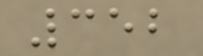352
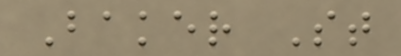Baker St
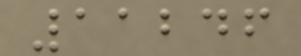11246
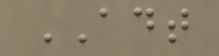ADT
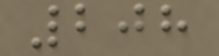208
